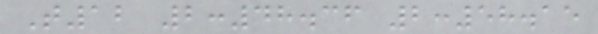T12 2:48.36 2:58.15
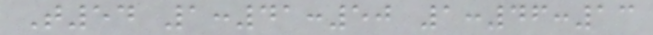T54 1:41:50 1:46:13
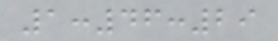1:46:29
